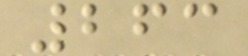263
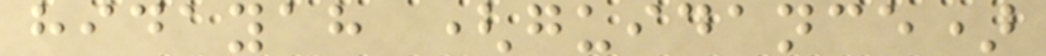hidayah (guidance)
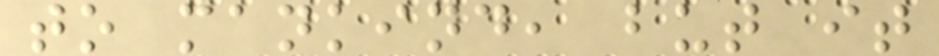to mankind, but it
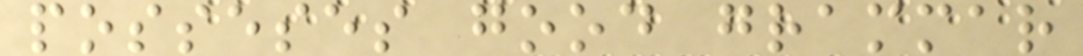posseses good grammar
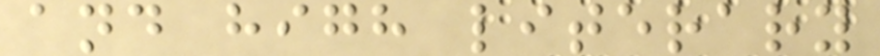and high literary
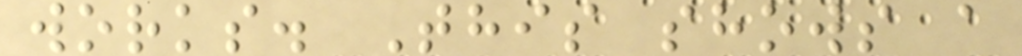works. This shows a
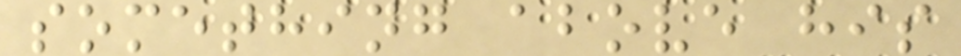something above his
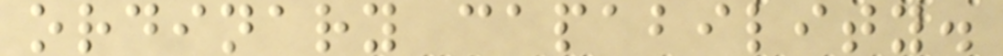ordinary capability.
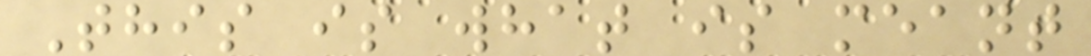This is what is meant
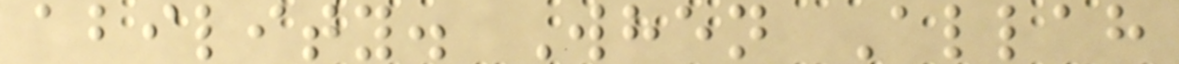ability. When Allah
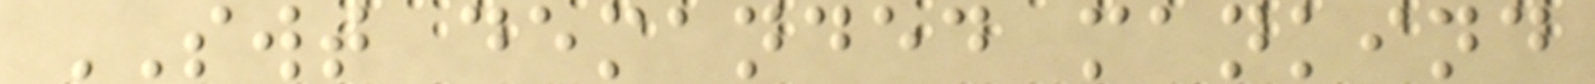SWT demanded mankind
